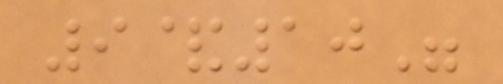9&10"
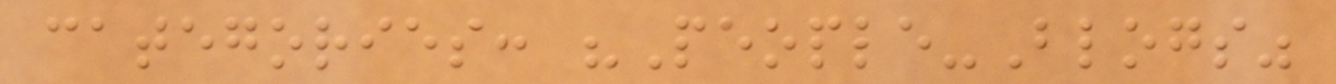categories: "People-Blogs"
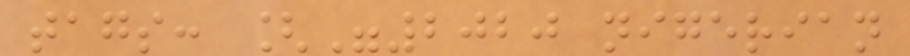tags: ["2020 nigerian
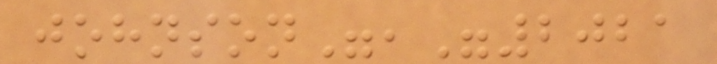johnson","2021
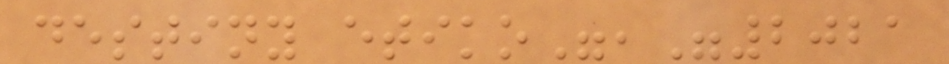destiny etiko","2021
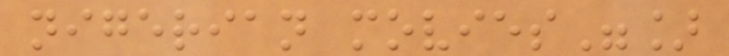nigerian movies"]
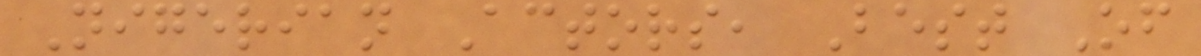Nigerian Actors, Best Of
